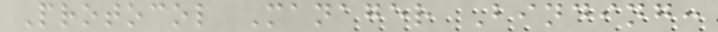Protocol Manager Binding:
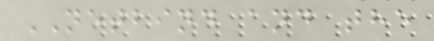NETBIND and the
